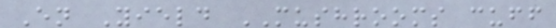En Yield MUSHROOMS cuff
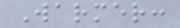Warmer:
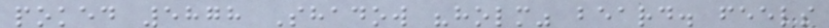poked 5878 Shadow "holm" beard. feels
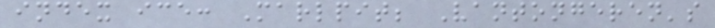index ice: Marlpit; Vantongeren's
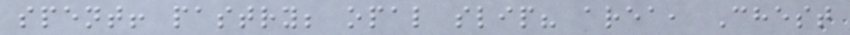spent! pastry; opal slip? area, Chest
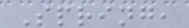Spring,
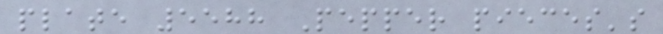plate 5588 Pepper pieces's
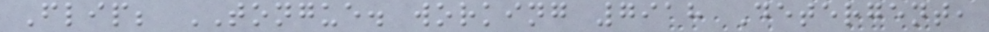Flip; TONGUE. working 7918 Detergent,
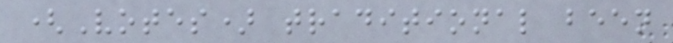(Votes) traditional been
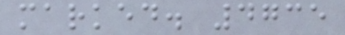marked. 4735
